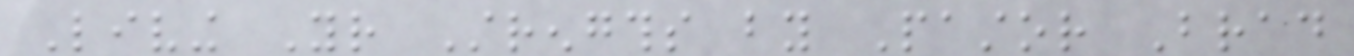Living Your Strengths by Pastor Brad
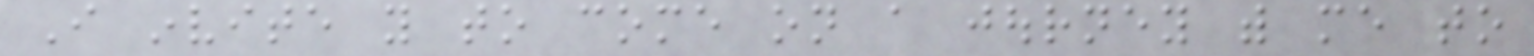I invite you to come on a journey with me to
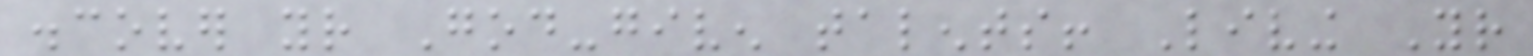discover your God-given talents! Living Your
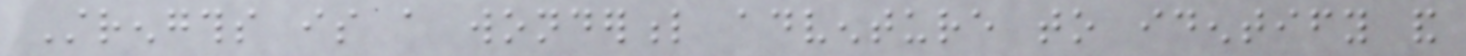Strengths is a wonderful adventure to identify and
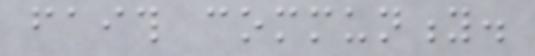faith community.
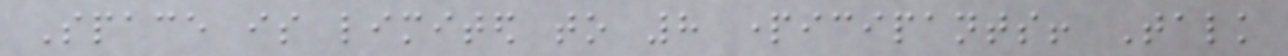Space is limited to 8 participants! Talk
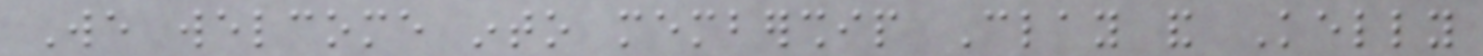We welcome into membership Clay and Kelly
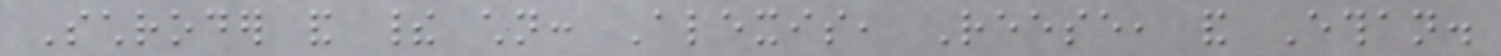Schroder and their children: Alexis, Reese, and Ethan.
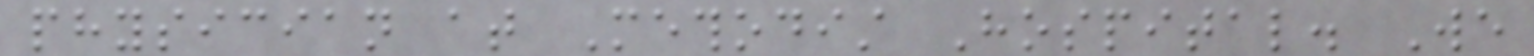physician at Methodist Hospital. We
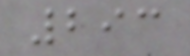293
